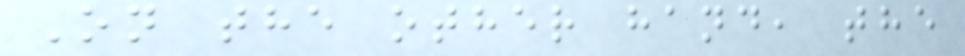On the other hand, the
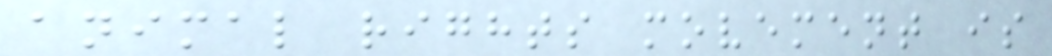animal rights movement is
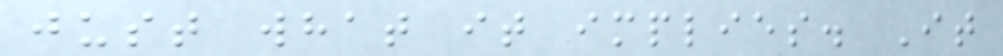just what it implies. It
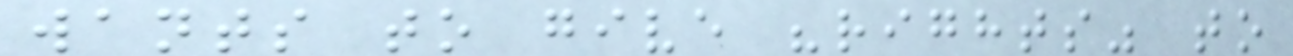wants to give "rights" to
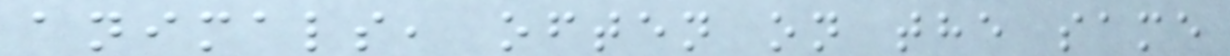animals, often on the same
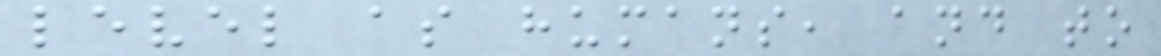level as humans, and to
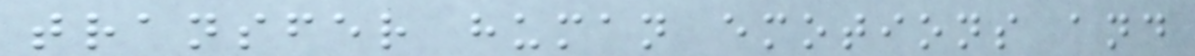transfer human emotions and
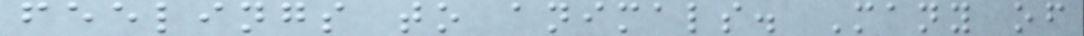feelings to animals. Many of
